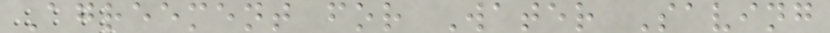Agreement for Water Saving
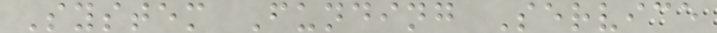System Funding Service
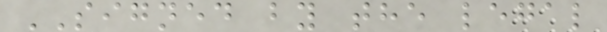SIGNED by the legal
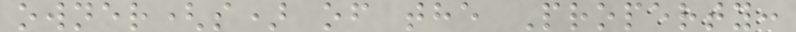owner(s) of the Property:
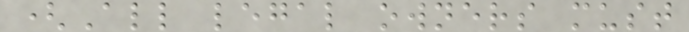(All legal owners must
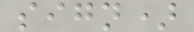sign)
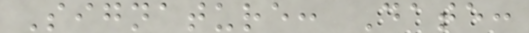Signature: Date:
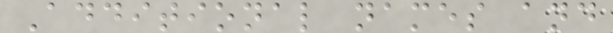Additional names and
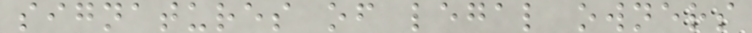signatures of legal owners
